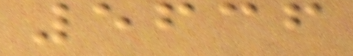5636
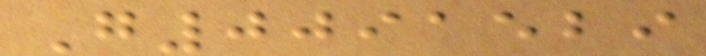G0091529
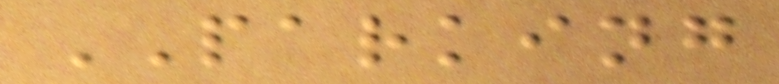PARKING
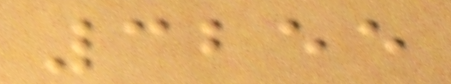3255
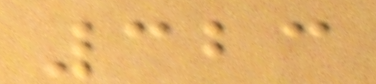323
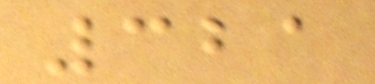321
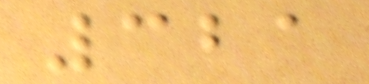321
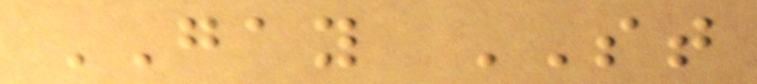GAY ST
